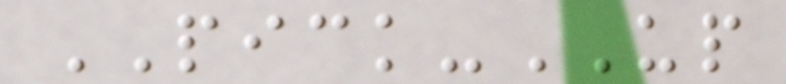PICK-UP
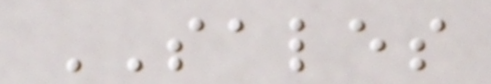SALES
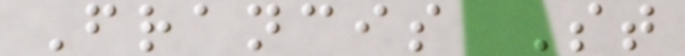Francis St
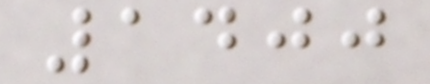1400
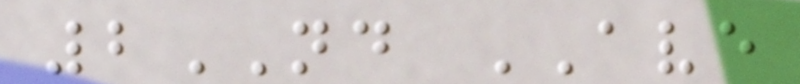2ND AVE
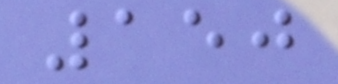150
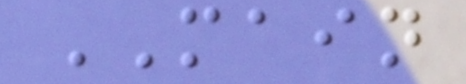MAIN
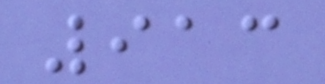913
